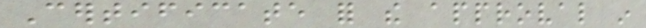Certificate for the approval in
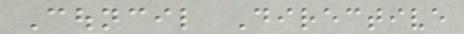Council Directive
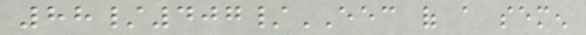88/407/EEC of a semen
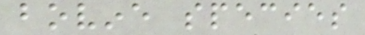bovine species
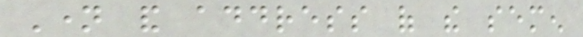Name and address of the semen
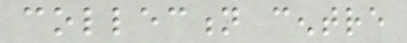collection centre
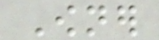Owner
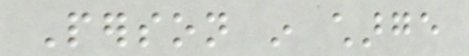Person in charge
